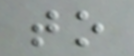to
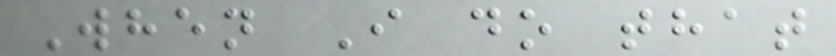When I do that
